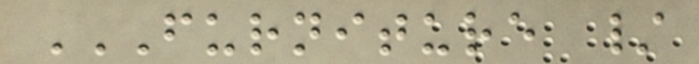FURNITURE /
